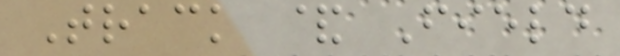Track & Field
